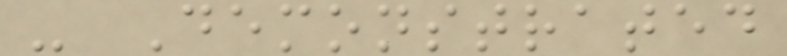- Demonstrated
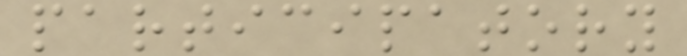participatory
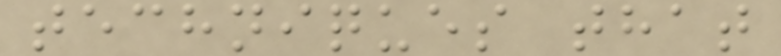techniques that
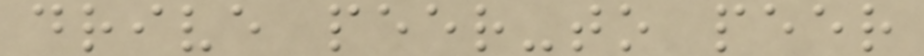drive peer-to peer
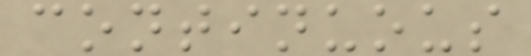continuous
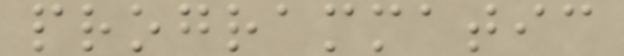programmatic
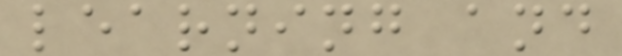learning and
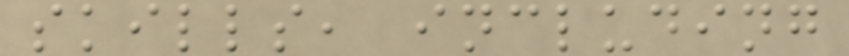skills, including
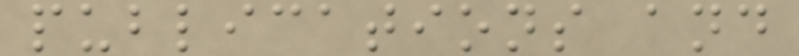publications and
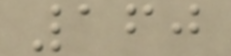160
